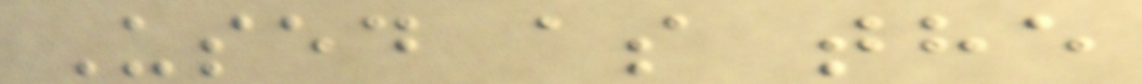Used as the
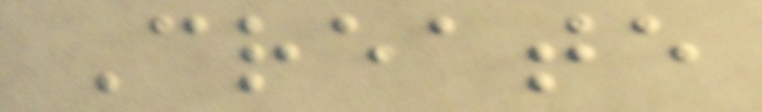Create
